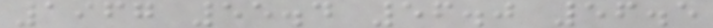1967 55.4 56.0 56.5
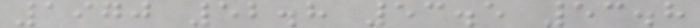1970 52.8 53.5 53.8
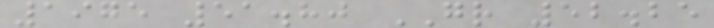1975 51.80 GR 52.25
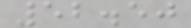52.50
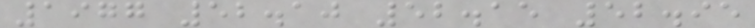1977 52.10 52.15 52.95
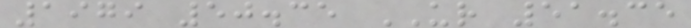1979 50.35 UR 51.35
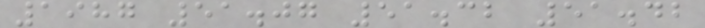1987 51.07 51.32 51.42
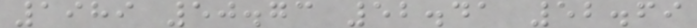1989 50.73 52.41 52.69
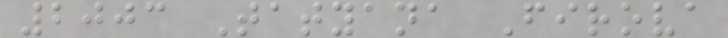2003 Tatyana Firova
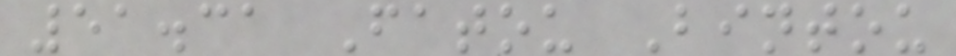51.31 Fatou Bintou
